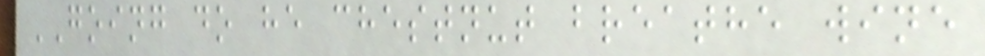GOING do he chestnut breathe wine
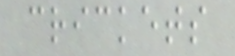crickets
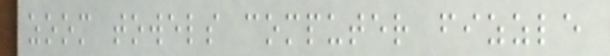zoom towels computer fizzle
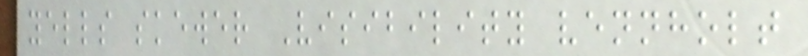yells skewer Visibility vennholt
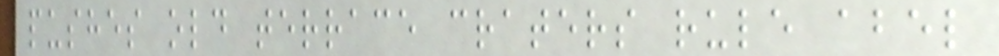pushes old terrace craters rule abel
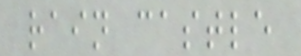rain castle
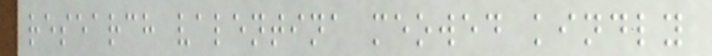research valentina meowed kindly
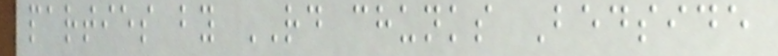parties by RD chunks Bedside
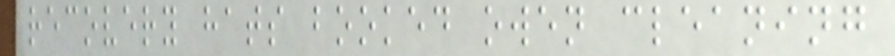recovery hats booked owen cleaning
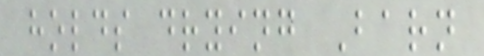holds drying Barn
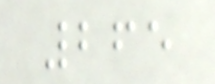265
